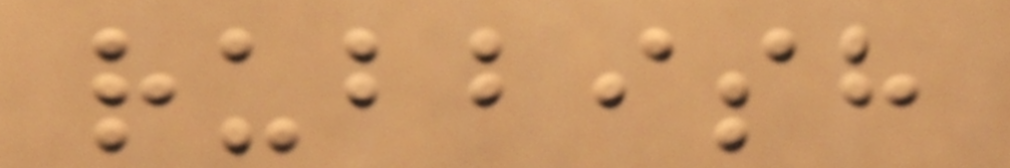rubbish
